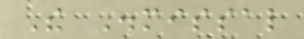The Dismissal
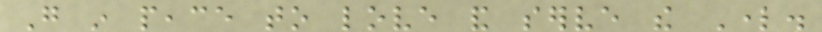Go in peace to love and serve the Lord.
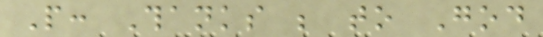People: Thanks be to God
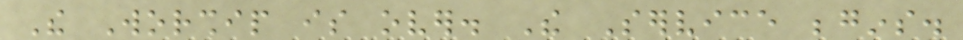The Worship is over. The Service begins.
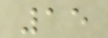15
